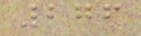276
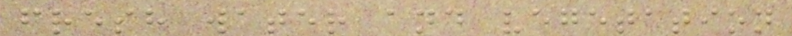fresh water and vegetation
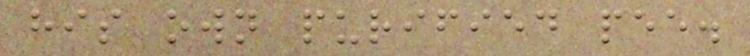his own purified pee.
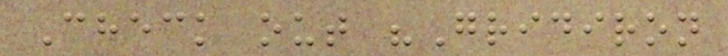Check out "Gridiron
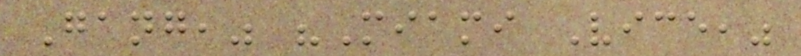Gang," "Miami Vice,"
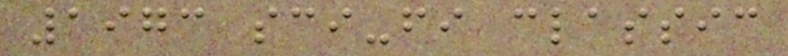1973 sci-fi classic
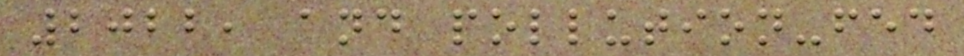2022, and pollution-fed
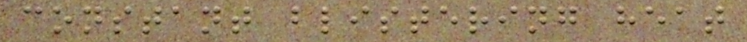constant blistering heat
